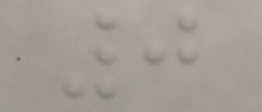0
